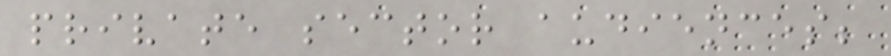private sector audiences;
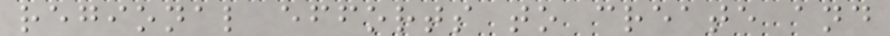regional efforts to create and
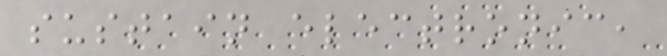sustain electronic,
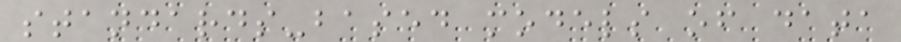standards-based models of data
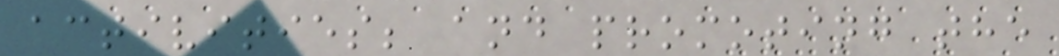activities; and promoting the
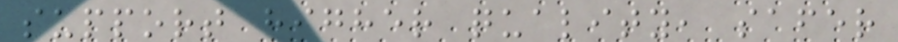support higher quality, safer
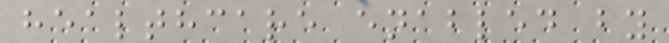healthcare enabled by
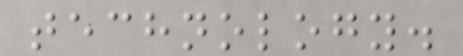technology.
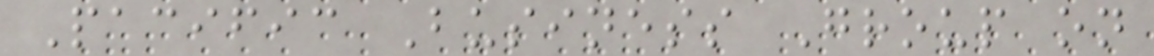Pacific Business Group on
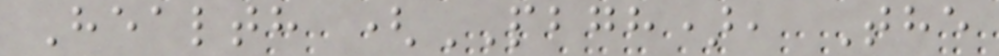Health (PBGH), The
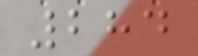284
